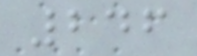246
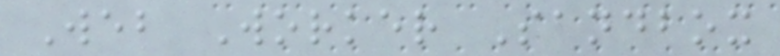Web Worker Sandbox
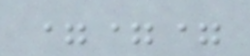===
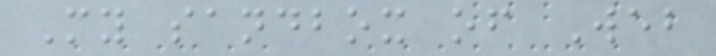My sandbox of Web
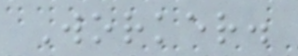Worker.
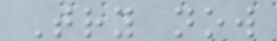Try now
